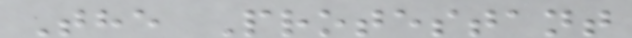The Protestant
